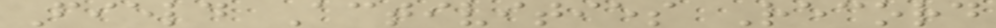Field Activities Record
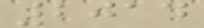2014
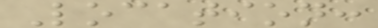Location:
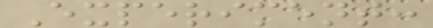Experiment:
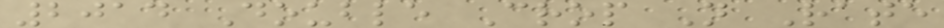2014 Double Crop N Rate
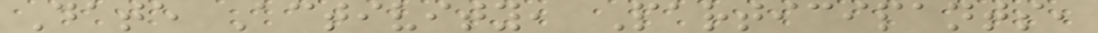Date Activity, Participants,
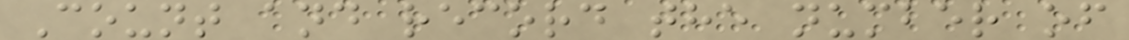Count and record the number of
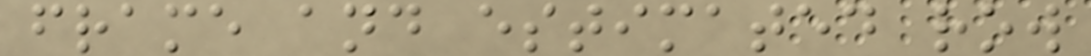frame and estimated row
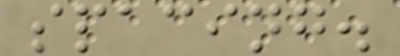spacing.
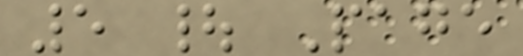5 | Page
